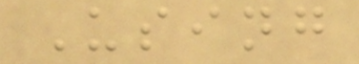Using
